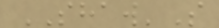SHAW'S
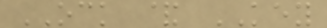OCK & KEY
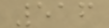516
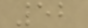52
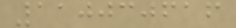110030616
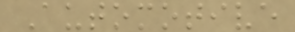Automotive
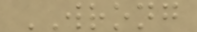WRONG
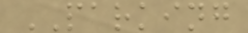PARKING
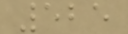525
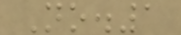No.1
